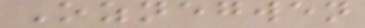Oznegwen
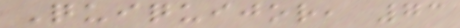Quiquijor, 73
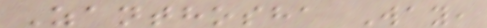Zanthosha Way,
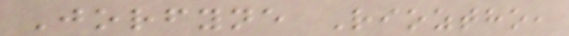Jorfyne Rioztho,
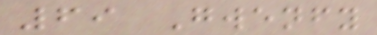69 Gwenfy
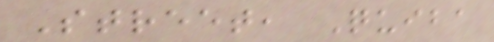Street, Quiba
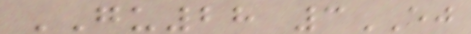GU28 3EJ
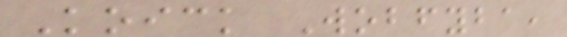Koick Wobfyba,
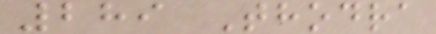289 Thodra
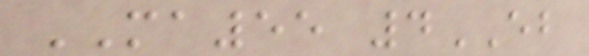MA55 4EB
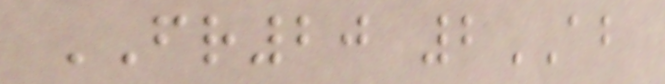FR20 2AB
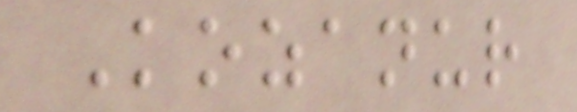Kozanur
